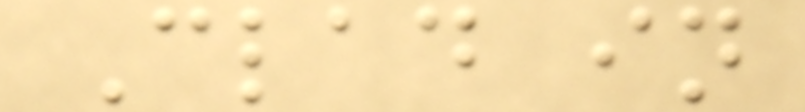Clad in
